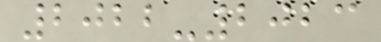2022-2023
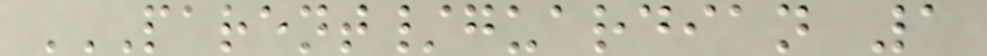PARENT/GUARDIAN 1
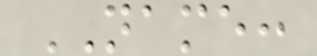NAME:
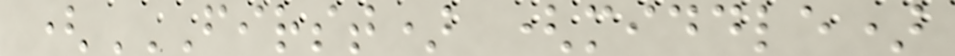(FIRST) (MIDDLE)
